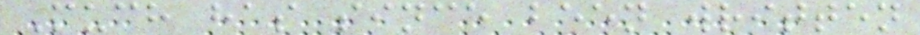Much has since been written
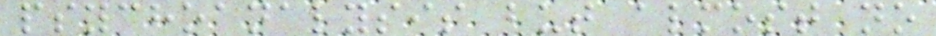psychoanalysis but almost no
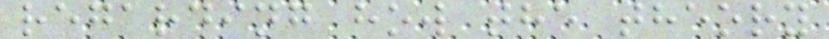regarding how the theory
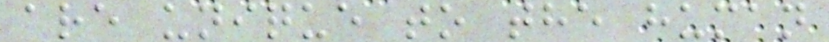are unique to the human
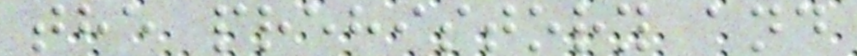the prehistory and
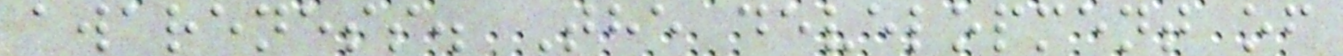awareness. The development of
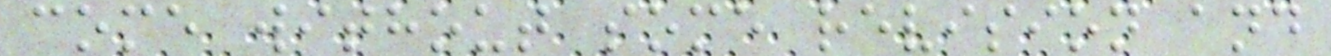come without some revision and
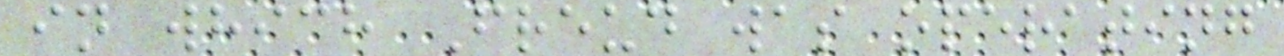in which Freud was operating
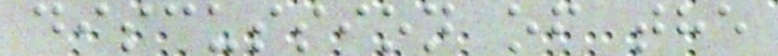discussion of the
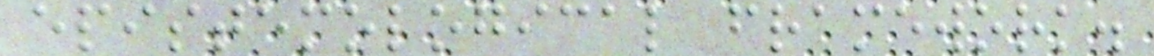epistemological framework.
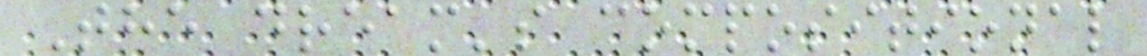The dream's compositional
